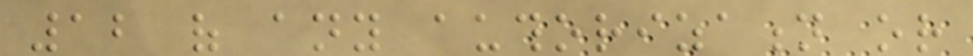12 of any authorization or
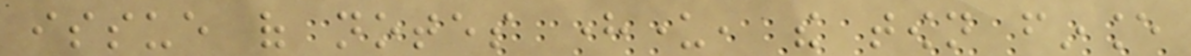issue of notes hereunder, the town finance
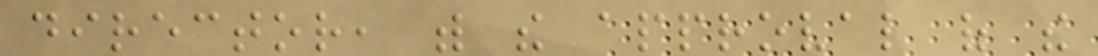director, with the approval of the
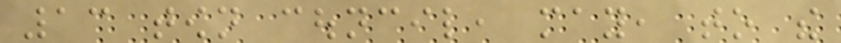13 town council, may, to the
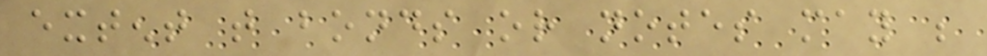extent that bonds or notes may be
